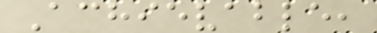Achievable,
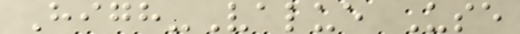High-Value Use
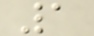1
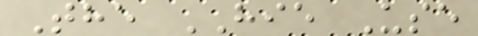The HIE Use
